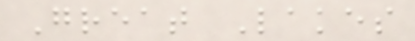Great Lakes
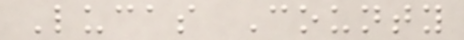Lucas County
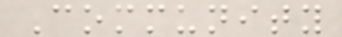Community
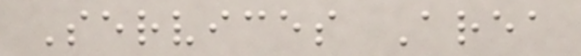Services Area
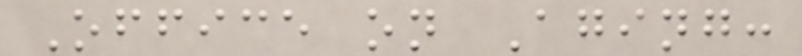Office on Aging:
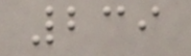239
